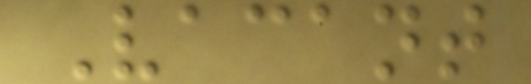Vacant
